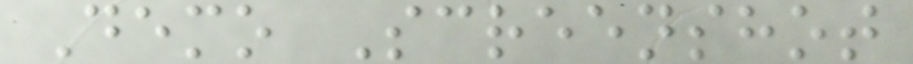Demo Screenshot
